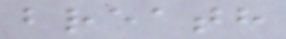breath
